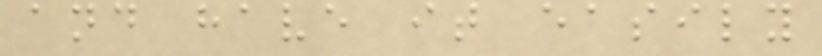and have it easily
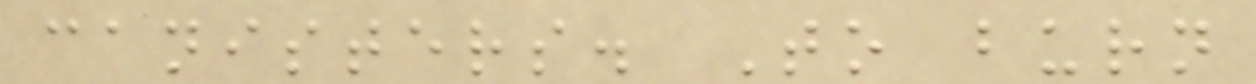canisters. To burn
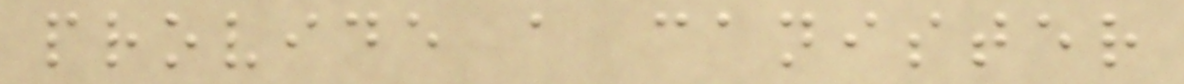provide a canister
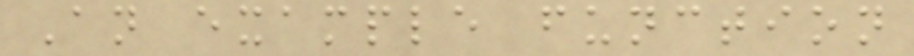An example function
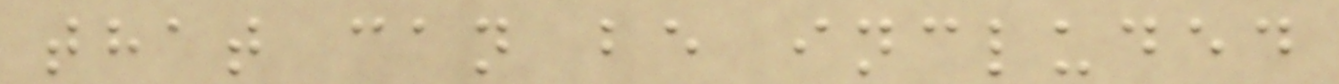that can be included
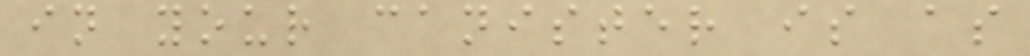in your canister is as
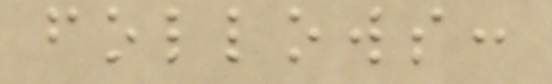follows:
